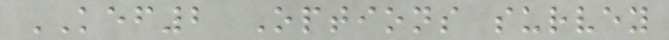KEF2 Options survey
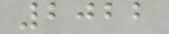2022
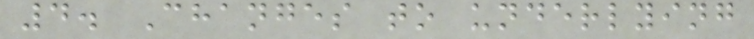4. Changes to underlying
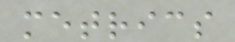metrics
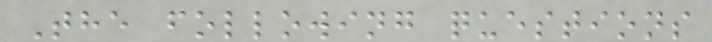The following questions
